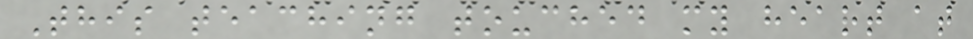This teaching touched my heart at
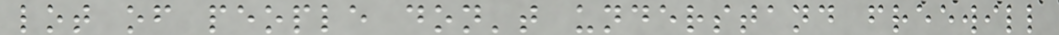lot of people don't understand freewill
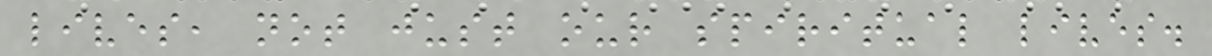lives, not just our spiritual lives.
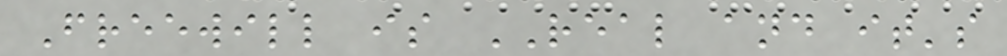Freewill is REAL and it's
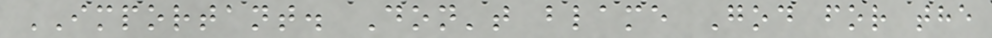IMPORTANT. Don't blame God for the
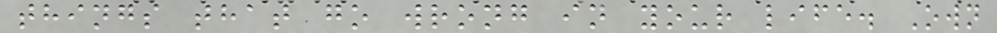things that go wrong in your life. Own
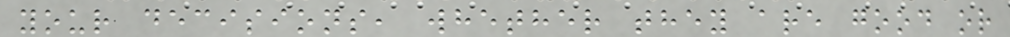your decisions, whether they are good or
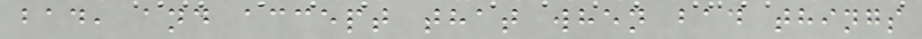bad, and accept that when bad things
